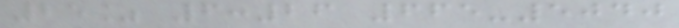25% 6:26 665-5040
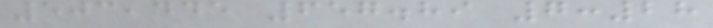503,445 657.89 7:28
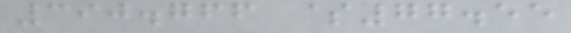390.766 $77.55
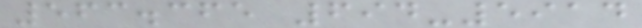563.365 694-5914
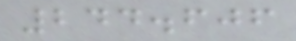244.606
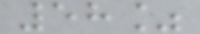58%
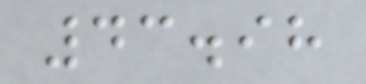43.98
